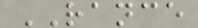RANCE
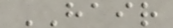HAIR
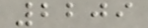2209
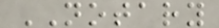NOTARY
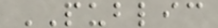PUBLIC
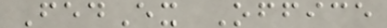FedEx Office
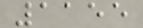1155
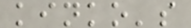kinko's
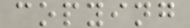copying
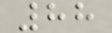88
